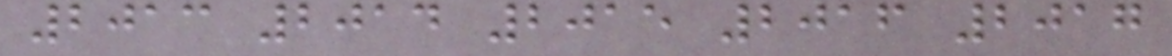2013 2014 2015 2016 2017
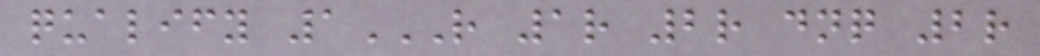qualify 1R 1R 2R DNQ 2R
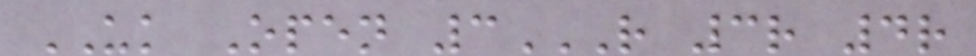UK Open 3R 3R 4R
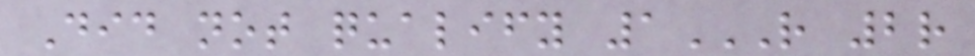Did not qualify 1R 2R
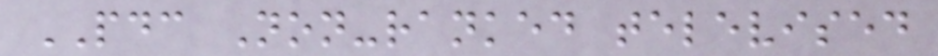PDC Non-ranked televised
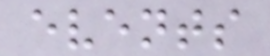events
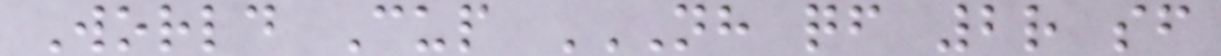World Cup NH QF 2R SF
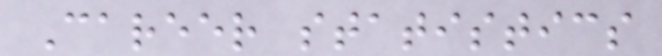Career statistics
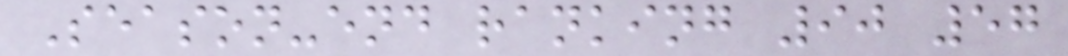Season-end ranking 90 57
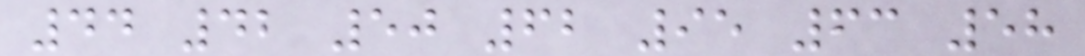44 42 50 62 95 63 58
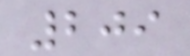209
